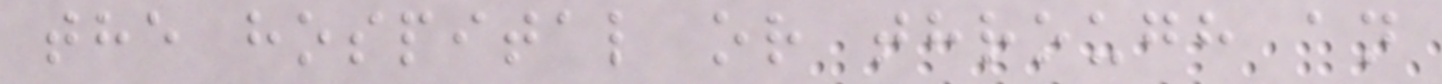the hospital or through an
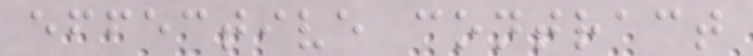effective contract
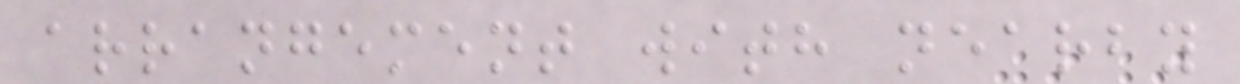arrangement with nearby
